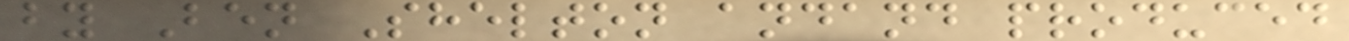by Ben Shelton andand produced
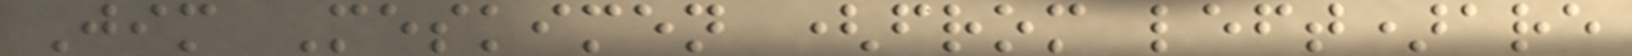Jim Meskimen (from left)are
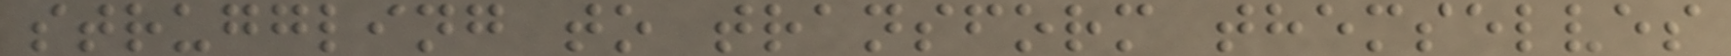struggling to transform themselves
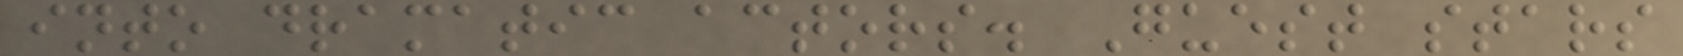into dramatic actors. Guest stars
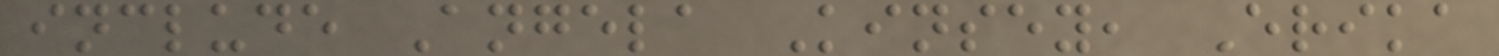include Angela Kinsey, Erika
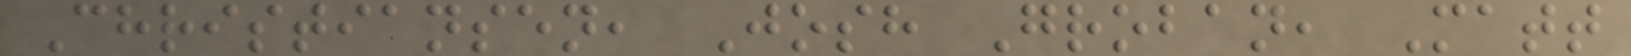Christiansen, Josh Groban, Matt
